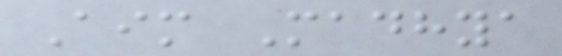Aim Madhya
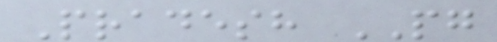Pradesh PG
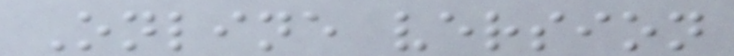Online version
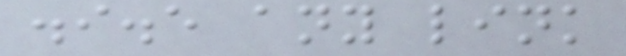.i.e any link
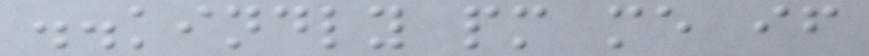..kindly pm me if
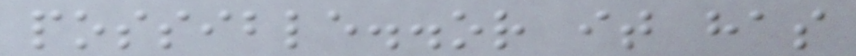possible..or it has
